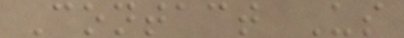Contact Us
